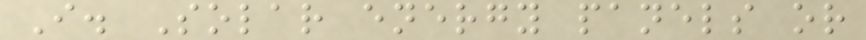I. Solar energy panels or
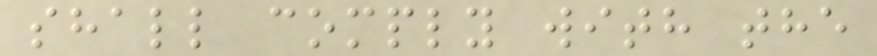shall comply with the
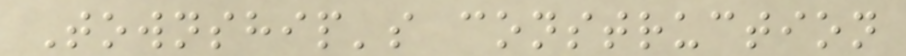Township's construction
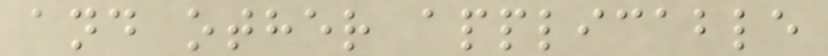and other applicable
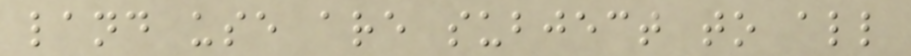land use are subject to all
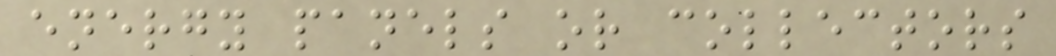energy panels or collectors
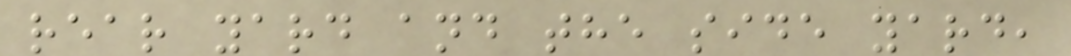rear yard and the side yard,
